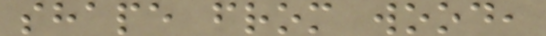shape from wood,
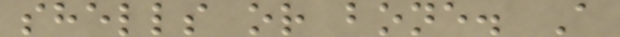shells or bone. A
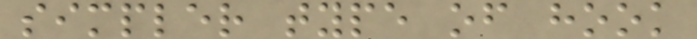simpler type of hook
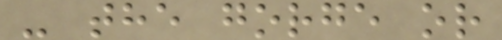- the gorge or
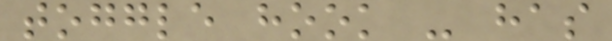toggle hook - has
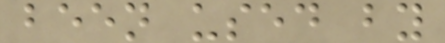been used by
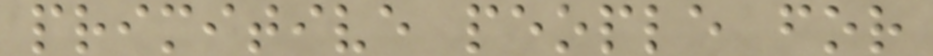primitive people for
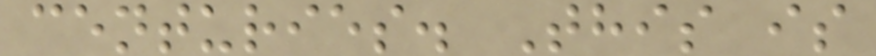centuries. This is
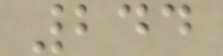244
